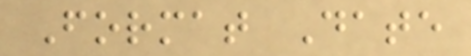Format Date
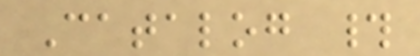Catalog #
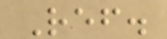Ref.
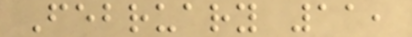February 11,
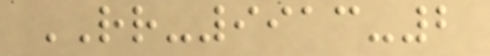RR-9913-2
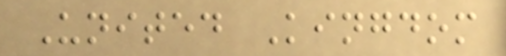United Kingdom
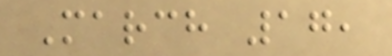March 17,
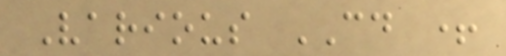Various CD +
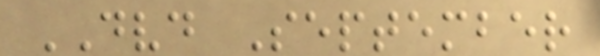DVD September
